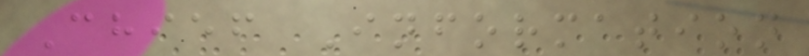Chief Information
